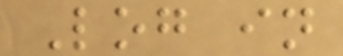Log in
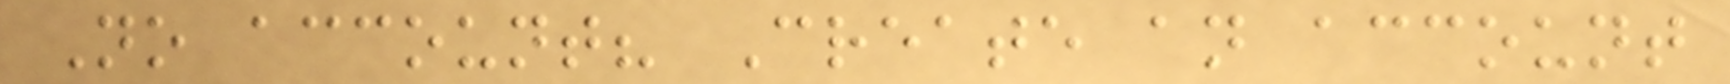No account? Create an account
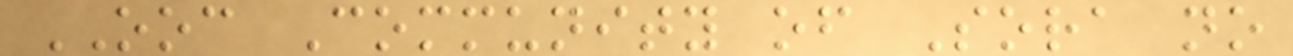OOC Community of Sora no
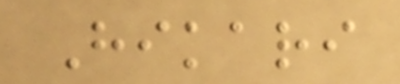Hikari
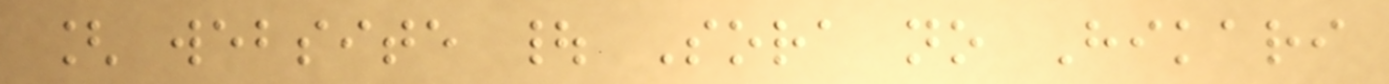[ website | Sora no Hikari
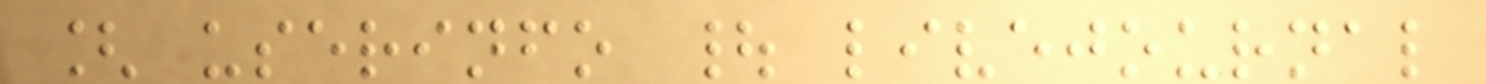[ userinfo | livejournal
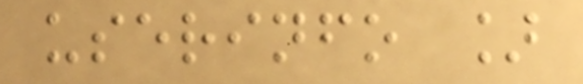userinfo ]
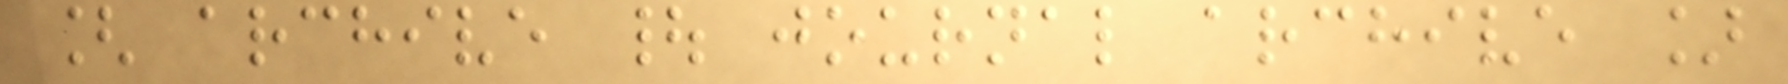[ archive | journal archive ]
